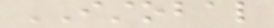ISTOBAL
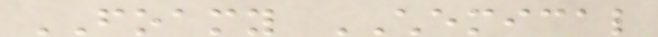FOAMY CHEMICAL
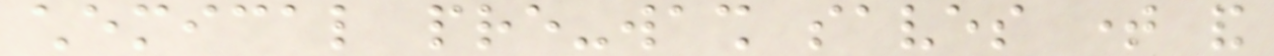chemical pre-wash saves time and
